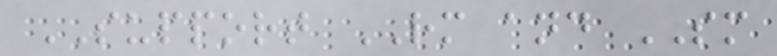SUPPORT RM and SM
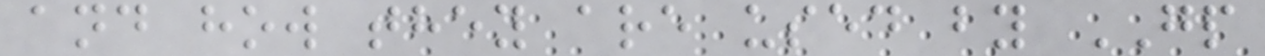and how they are used by GP
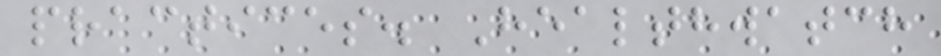practices. Healthwatch
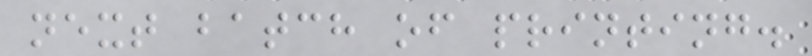next batch of printing.
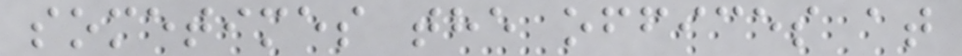sometimes the offices at
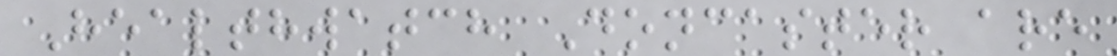Healthwatch Doncaster are
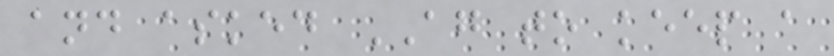and asked AG to keep a
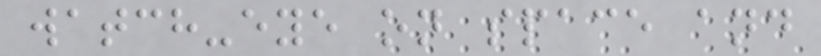watch-eye on space and
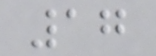17
